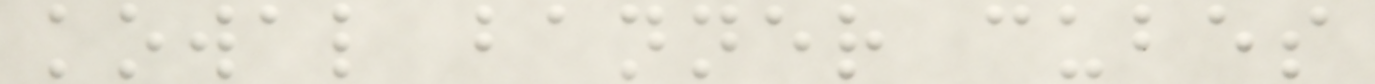kowal banner cubes
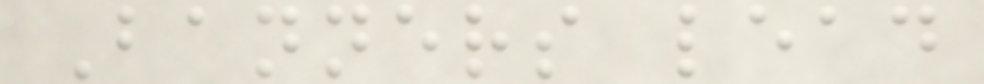Banners lead
